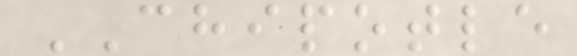CHIPOTLE
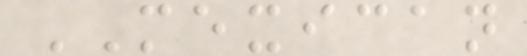MEXICAN
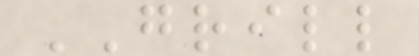GRILL
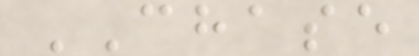CHASE
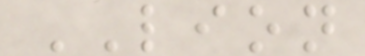LION
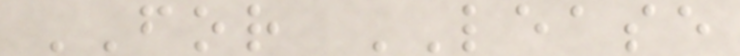FOR LEASE
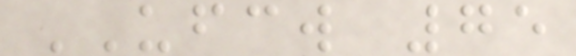UFCW 75
